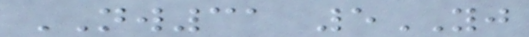NW31 5YJ
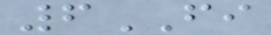6FI
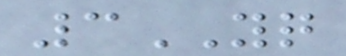3YQ
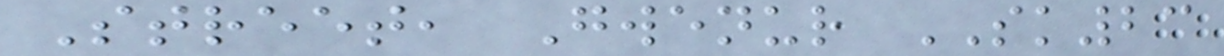Street, Gwenur SK23
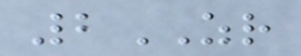2ZR
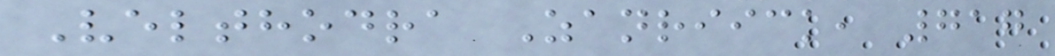Velthodra Zanriick, 717
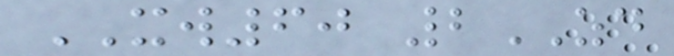XW60 2ZD
